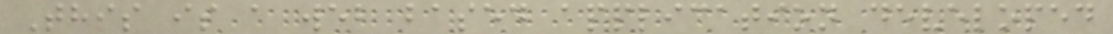This is a web based application developed
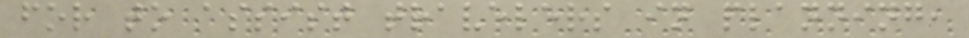for to assist travelers in planning,
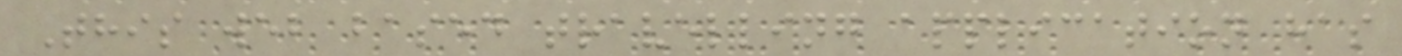This web based travelling application has
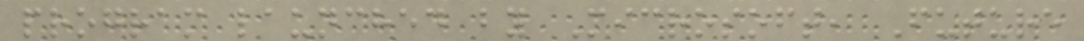program launched by Microsoft, Future
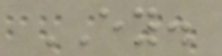EY.
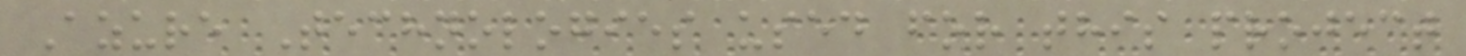Azure Technologies used for this project
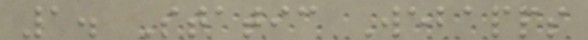1. Static Webapps
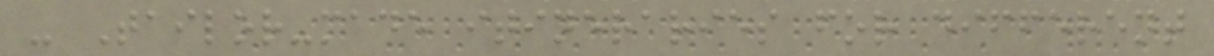- Tailor-made itineraries for different
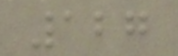127
